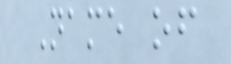Name of
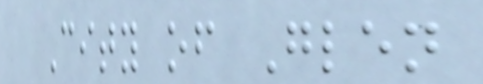City of Glen
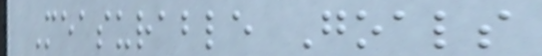Measurable Goals
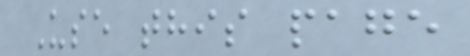Use this page
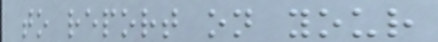to report on your
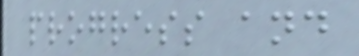progress and
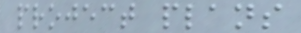project plans
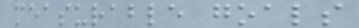measurable goals
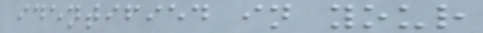identified in your
